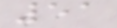51
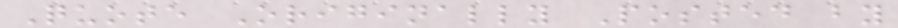Quote Originally Posted by
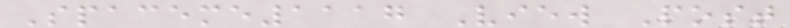Spaceme1117 View Post
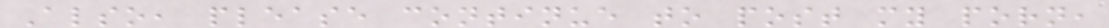Also, please continue to post my porn,
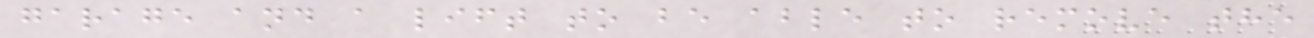garage and a lift to be able to remove the
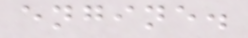engine.
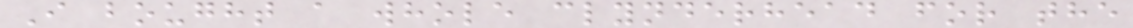I bought a whole clynderhead for the
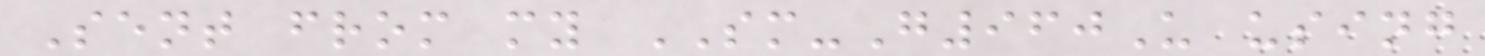Sent from my SM-G960U using
